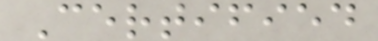Certified
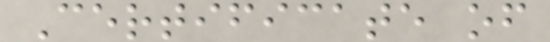Certificate of
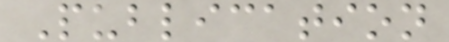Publication
